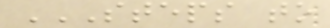STEPS TO
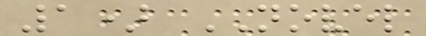1) NOVEL
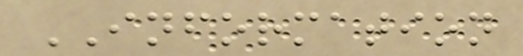INFORMATION
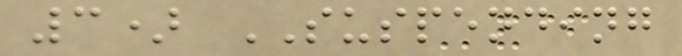3) SUSPENDING
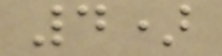4)
